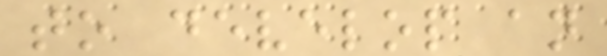to develop an
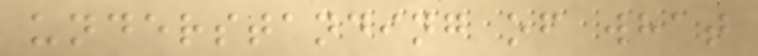understanding of what
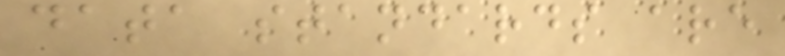data standards are
